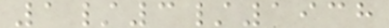1/3/1938
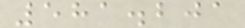581.201
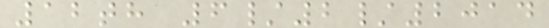12th 6/2/2014
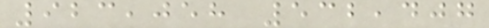923,058 532,407
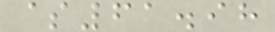$61.98
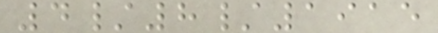4/8/1915
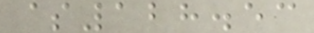$128.53
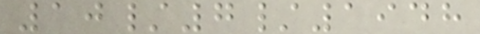10/7/1948
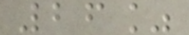26%
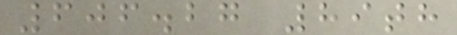606.27 89th
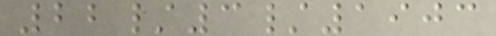22/3/1903
